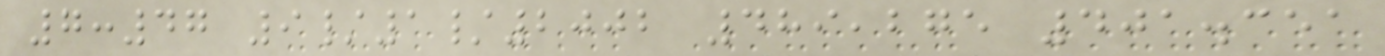7:47 9/1/2002 489,275 401.351
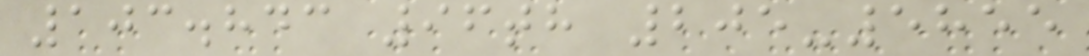103.843 96th 205-5855
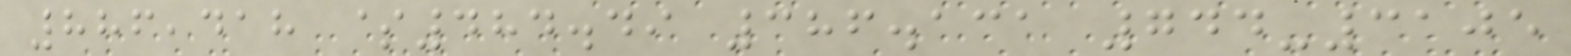886,418 $484.49 386.131 744-3105
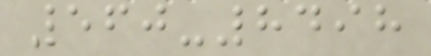560-8498
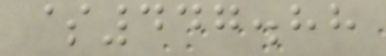$447.88
